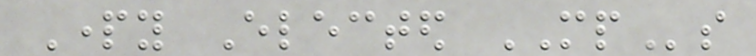Party Elected MPs
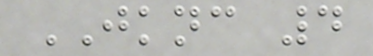JKNC 4
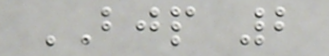BJP 2
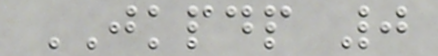JKPDP 0
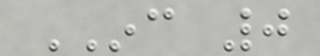INC 0
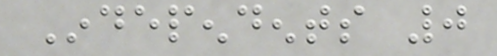Independents 0
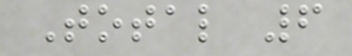Total 6
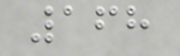168
